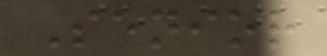Senior
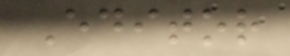Editor
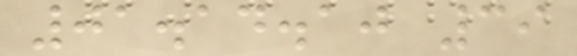01.14.10 39
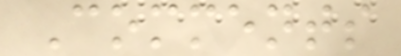Comments
